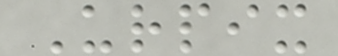Urpix
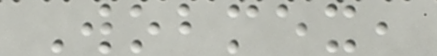Wobmex,
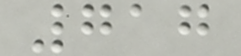717
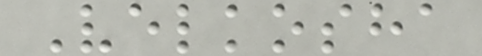Velkosha
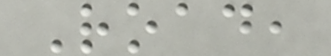Road,
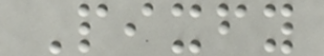Pixfy
